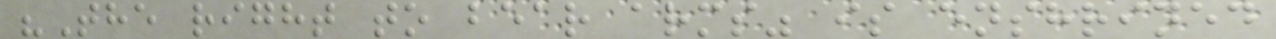"The right to bear arms" is enshrined
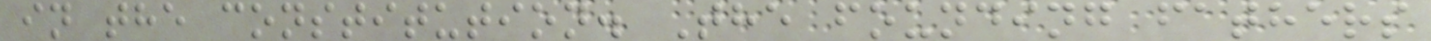in the constitution. The founding fathers
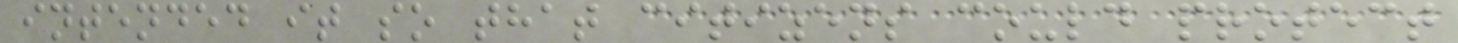intended it so that citizens could protect
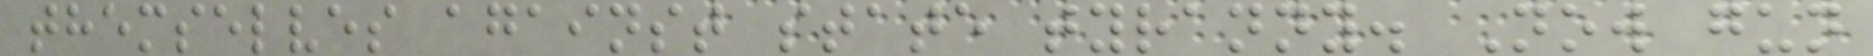themselves against state tyranny. Now gun
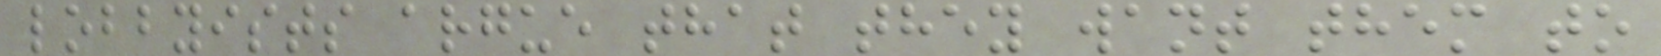lobbyists argue that they want them to
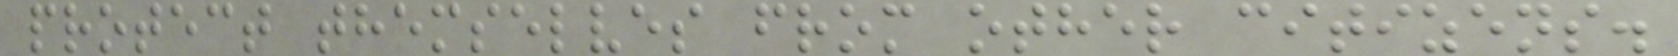protect themselves from other citizens.
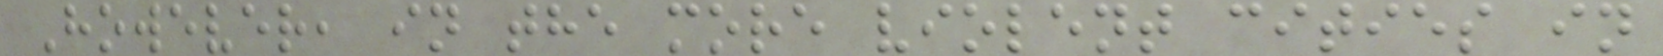However, in the more violent cities in
